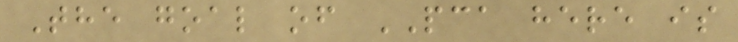The goal of PCA here is
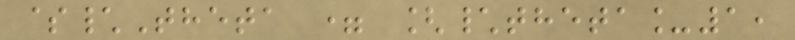$\Theta = [\theta_1,
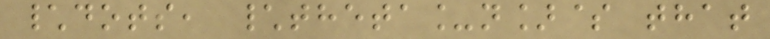\dots, \theta_n]$ that
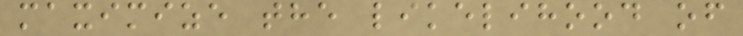maximize the likelihood of
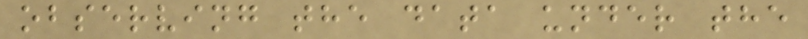observing the data under the
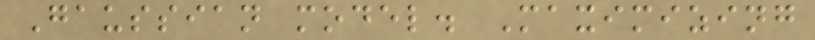Gaussian model. Maximizing
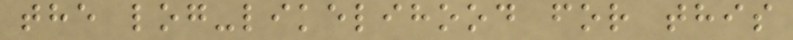the log-likelihood for this
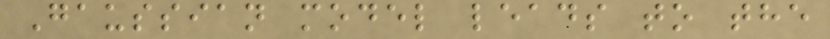Gaussian model leads to the
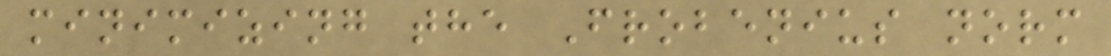minimizing the Frobenius norm
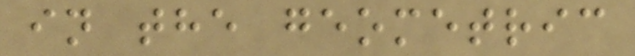in the geometric
